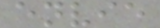envie
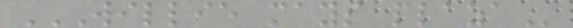WILLIE MAYS PLAZA
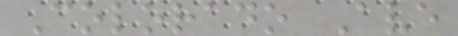Colorado Ave
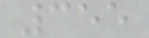355
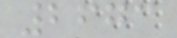2673
